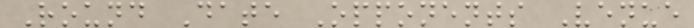Round Date Opponents Venue
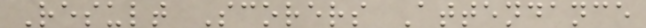Result Scorers Attendance
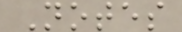Notes
